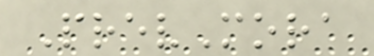PrevMora
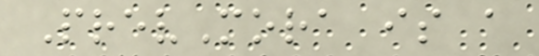PrevMora is a
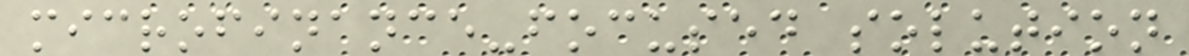microfinance-focused solution
